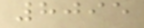8095
